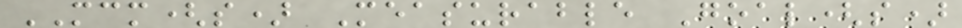MCM(s) Measurable Goal(s)
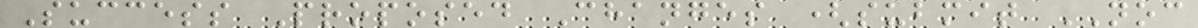Success Proposed Changes (submit NOC
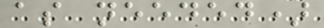as needed)
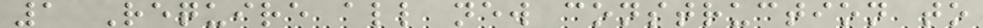1 Require all new construction to
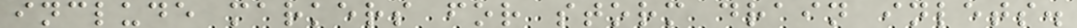include markers for storm drain inlets.
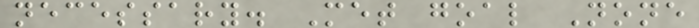necessary. Met goal None
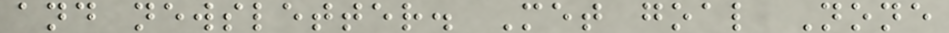and newsletter. Met goal None
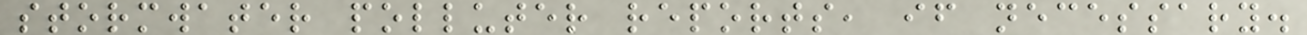stormwater polluter reports, if necessary.
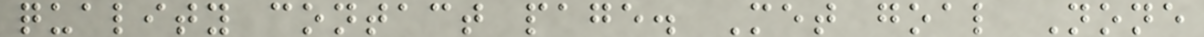quality contact page. Met goal None
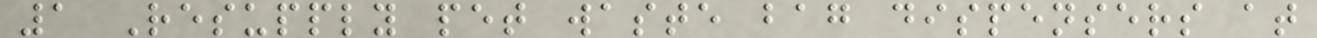1 Resupply pet waste bag dispensers at
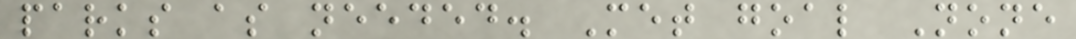parks as needed. Met goal None
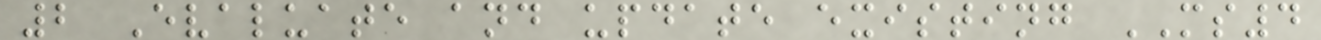2 Evaluate and update existing MS4
